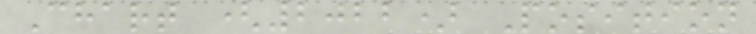Chart (2022) Position
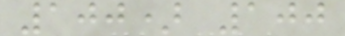100) 100
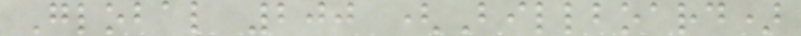Global 200 (Billboard)
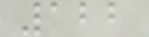122
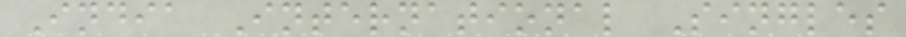India International Singles
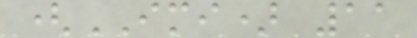(IMI) 11
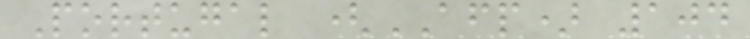Portugal (AFP) 104
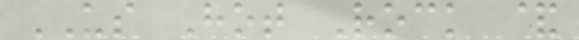US Hot Rock &
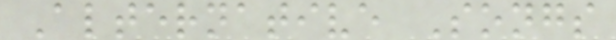Alternative Songs
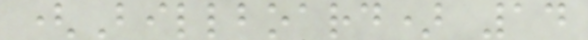(Billboard) 14
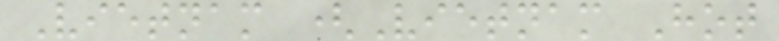Vietnam (Vietnam Hot
